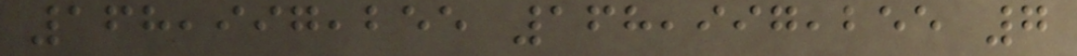168,997,255 168,997,255 7
